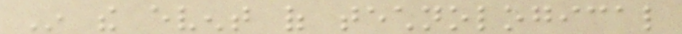In the event of technological
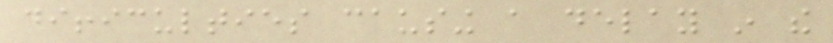difficulties causing a delay in the
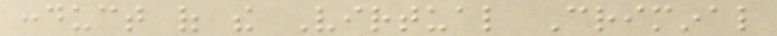conduct of the Virtual Criminal
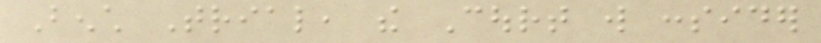Bench Trial, the Court will consider
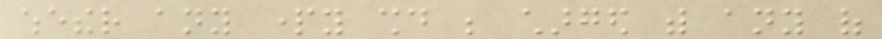whether any party should be charged with any of
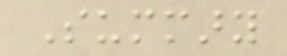Summary
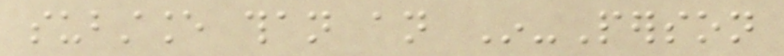substance than an In-Person
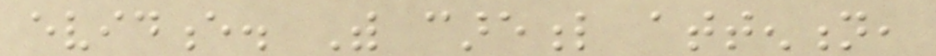evidence. With careful attention,
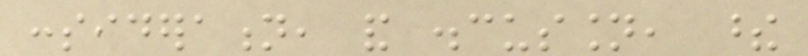consideration, and discussion, these
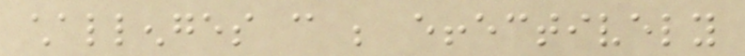challenges can be effectively
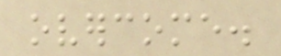overcome.
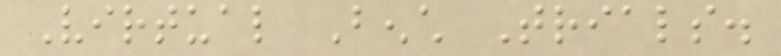Virtual Bench Trials.
